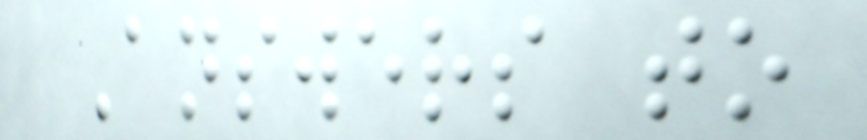Answers to
